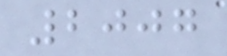2007
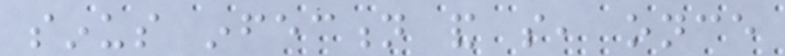sinus infection and so, once
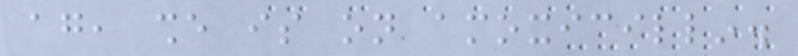again, she is on amoxicillin.
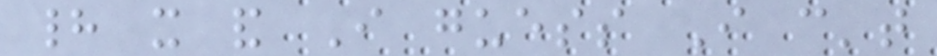had it and I guess I can't
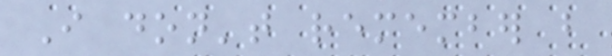I don't remember but
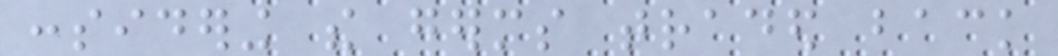considering the germs traded back
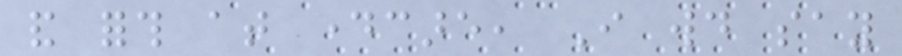and forth at daycare, I would say
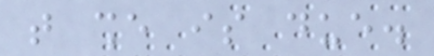that she is due.
